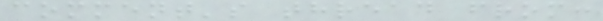comment's thread from:
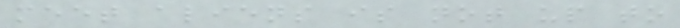meet aliens is not up to
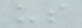us
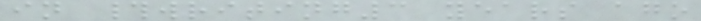in #writing3 years ago
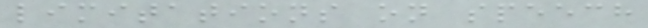limitations on speech
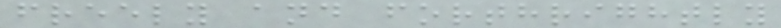freely and forthrightly
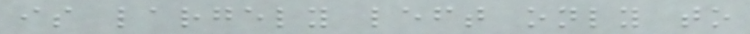is largely left only to
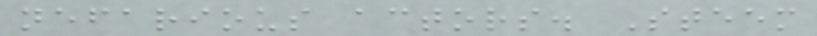nefarious actors. Steem
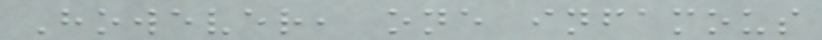However, one infamous
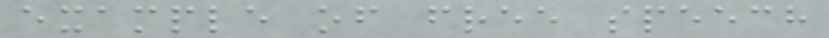example of free speech
